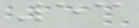53
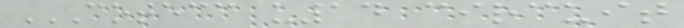COTECC U14 CIRCUIT
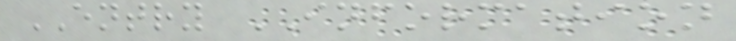ENTRY INFORMATION
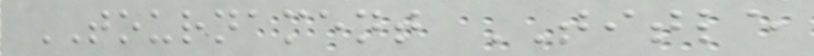TOURNAMENT TITLE
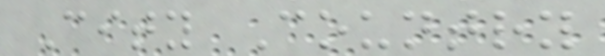City Country
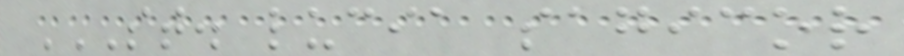ST. LUCIA SAGICOR
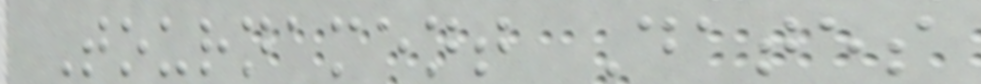Tournament Dates
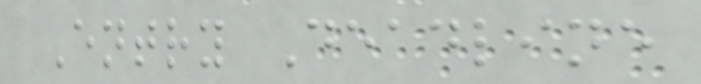Entry Deadline
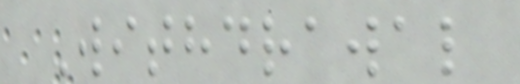Withdrawal
